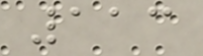113
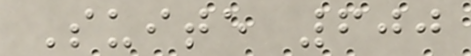Suite 600
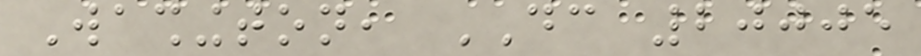Washington, DC 20005
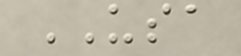USA
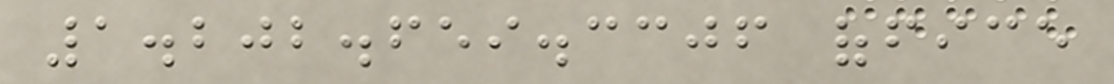1.202.659.3306 office
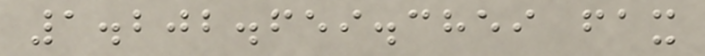1.202.659.3859 fax
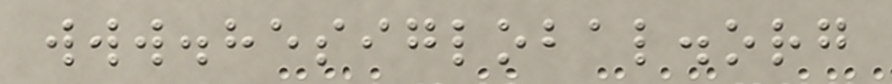www.hesiglobal.org
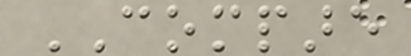COMPARE
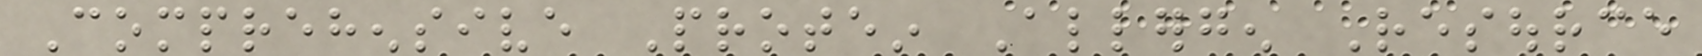Comprehensive Protein Allergen Resource
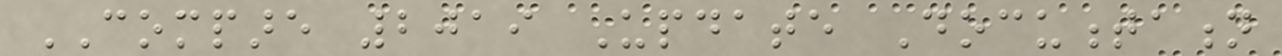COMPARE 2019 Update Documentation
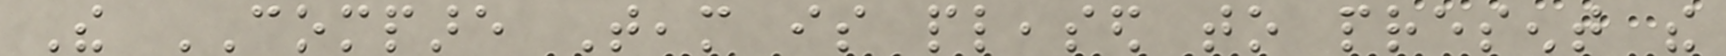The COMPARE Team is pleased to present the
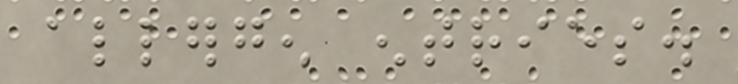allergen entries.
